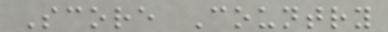Score Country
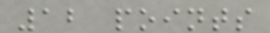12 points
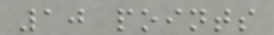10 points
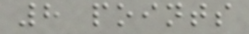8 points
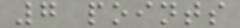7 points
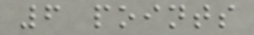6 points
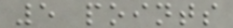5 points
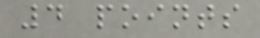4 points
